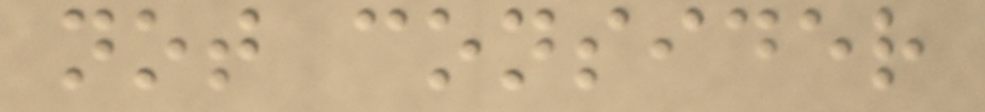not consider
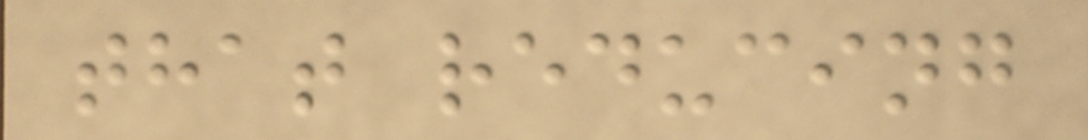that reducing
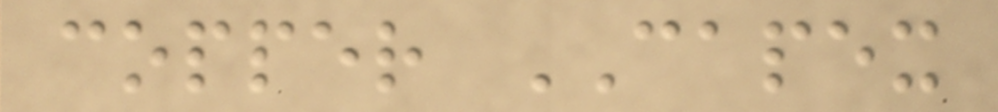copper CAPEX
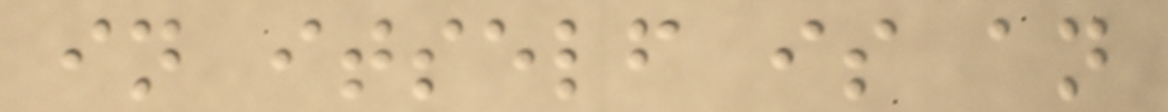in itself is an
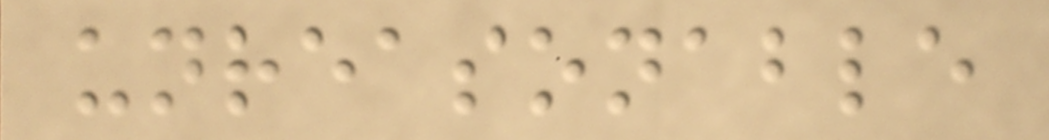unreasonable
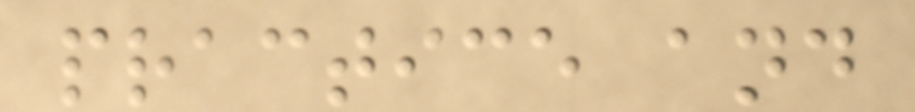practice and
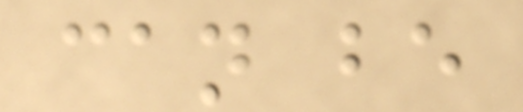can be
